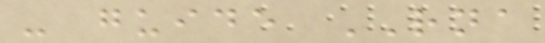- guide RNA
